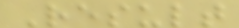Result
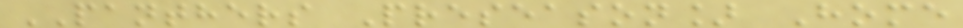PANTHERS Preseason] Home
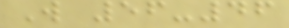W 56-46
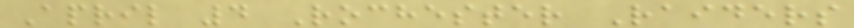April 4 Rochester Raiders
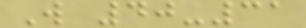W 40-31
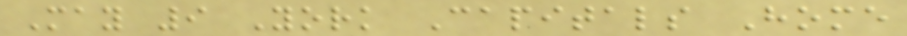May 9 York Capitals Home
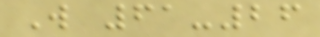W 61-26
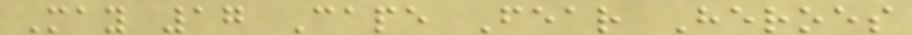May 17 Cape Fear Heroes
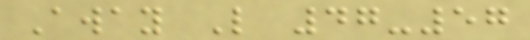Away L 47-57
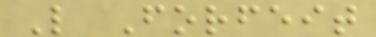L Forfeit
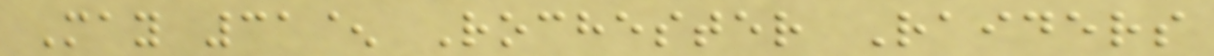May 31^ Rochester Raiders
